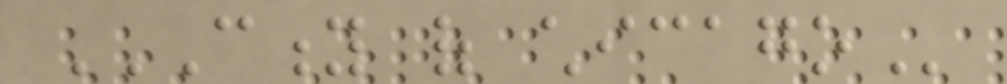CITY OF CHICAGO
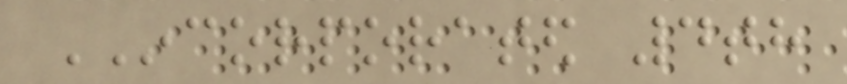INCORPORATED 4th
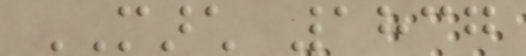MARCH 1837
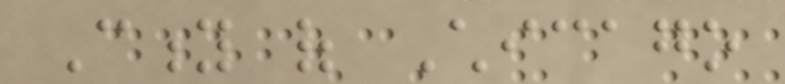City of Chicago
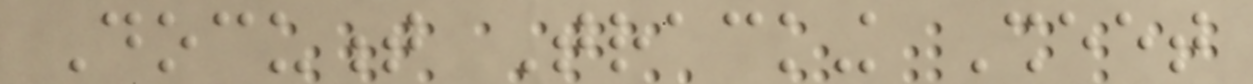Document Tracking Sheet
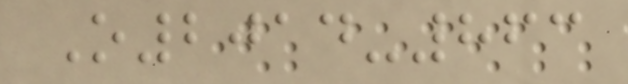O2014-863
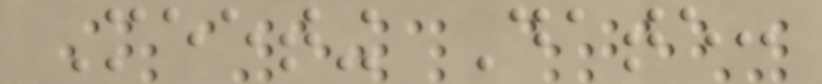Meeting Date:
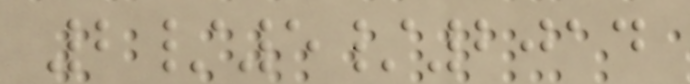2/5/2014
